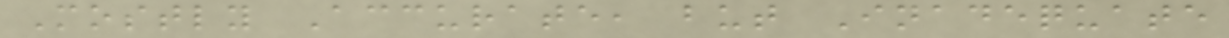Mostly Accurate, but Inadequate
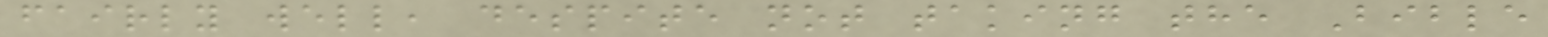fairly well, despite not taking the Bible
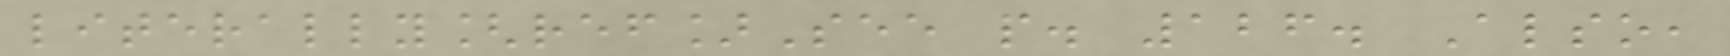literally[ref]See p. 126. Also,
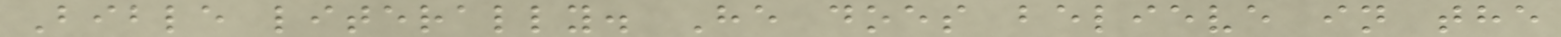Bible literally. He does believe in the
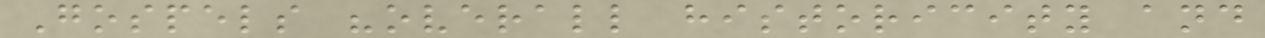Gospels "overall historicity and
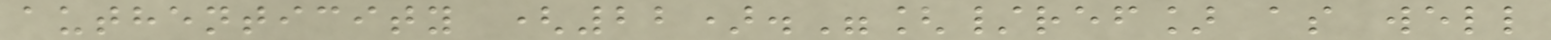authenticity (22)."[/ref] as well
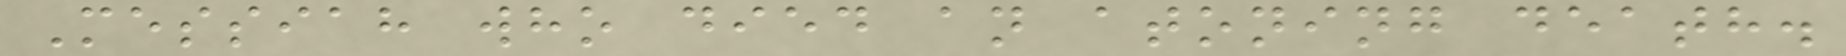Messiah who died an atoning death.
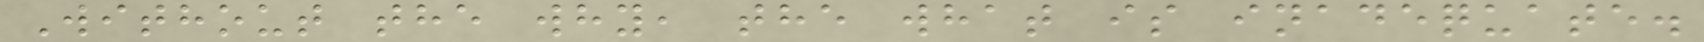Without the why, the what is inadequate.
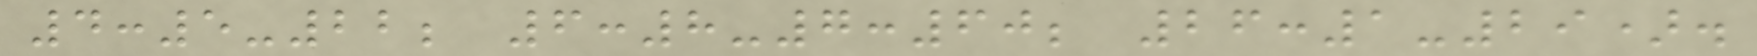4:5-22; 6:8-7:60; 26:1-29).
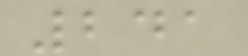241
